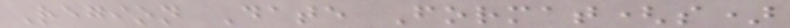Region Date Format(s)
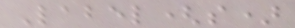Label(s)
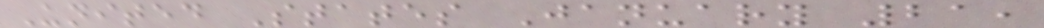United States January 21,
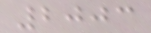2003
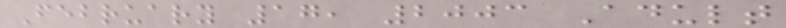February 17, 2003 Adult
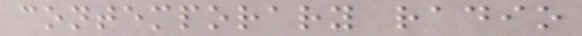contemporary radio
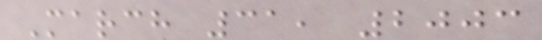March 31, 2003
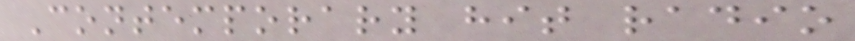Contemporary hit radio
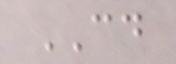CD
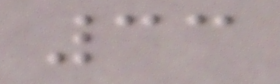33
